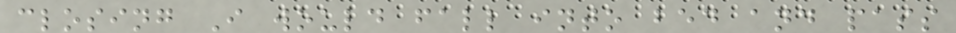closing I would fall into bed and pass
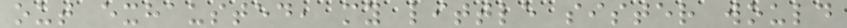out exhausted, my little sister would
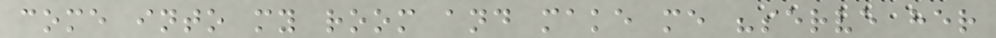come into my room and make me "serve her
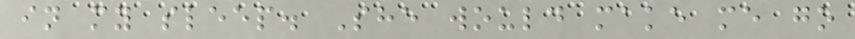in my sleep. She would make me go
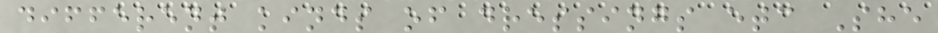different kinds of dressings etc She
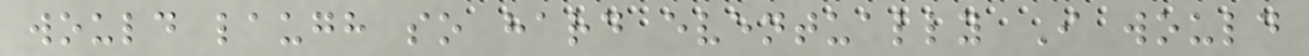would laugh so hard eventually I would
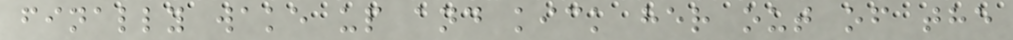finally wake up and kick her out of the
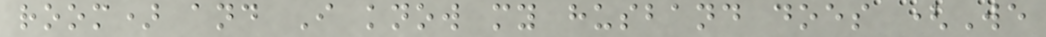room) and I know my husband does (We
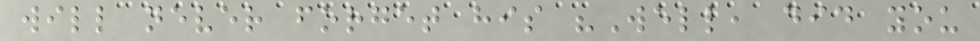will never forget his "Well, did you
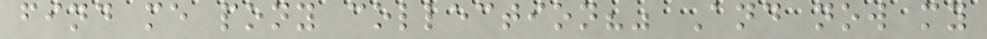find me pony collection?" And now my
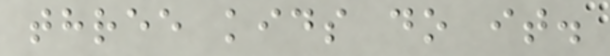three kids do it.
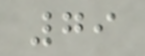79
